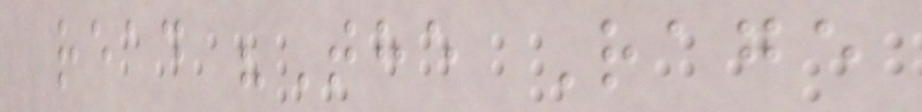read "The Rage
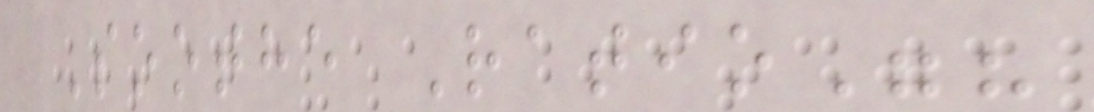Soothe Ratio"?
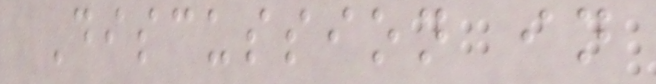Discussion in
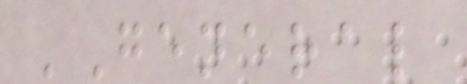'General
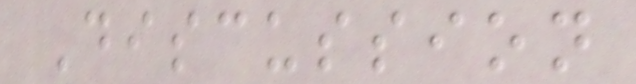Discussion
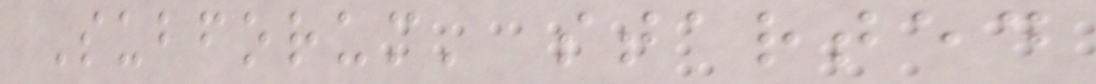Subforum' started
